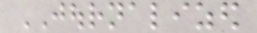JOURNALIZED
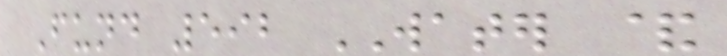Fund 592 WATER &
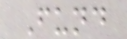Fund
